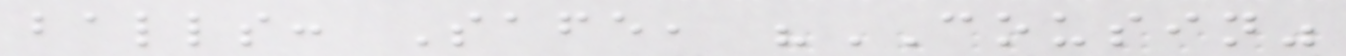balls: Safe, "COUSIN"
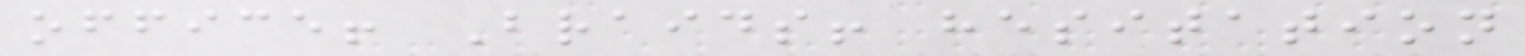office! Braids! hesitation
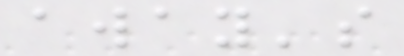away's
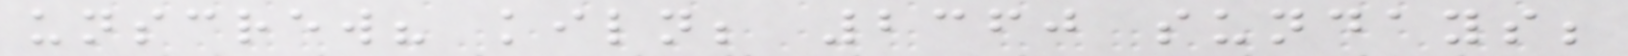unscrew? kiln; 2360 sundays;
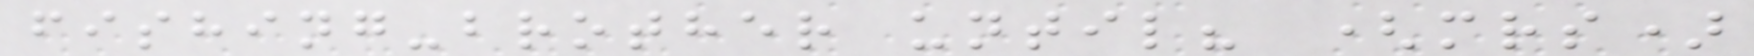fishing-brother until? (mrs)
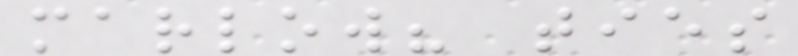marlow? ties
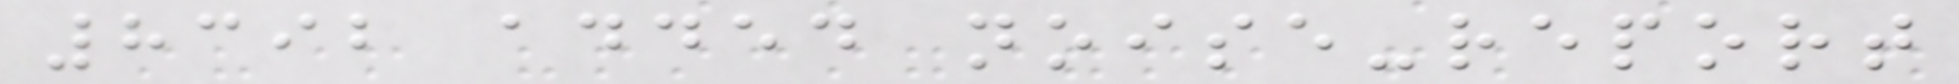8392 added noise-report
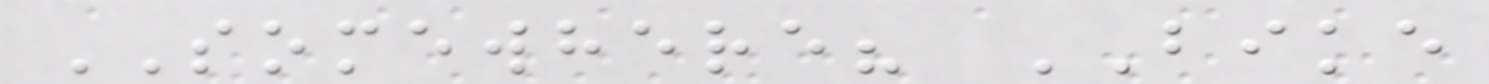SOMEWHERE? BIKE
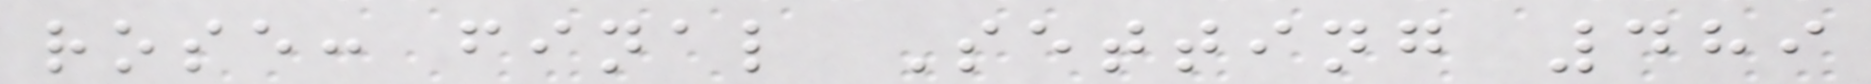rose: final Setting 489
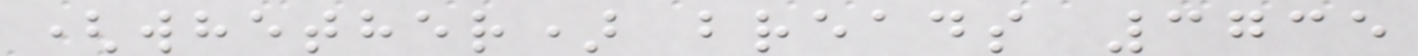(whether) breads 3735
